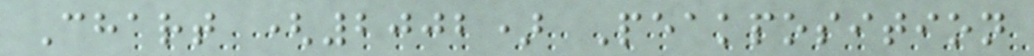Chart (2002) Peakposition
